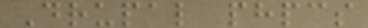Drupal phpcs
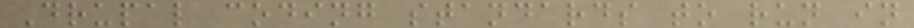Drupal coding standards to run in
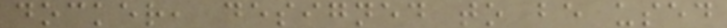docker, designed to be used
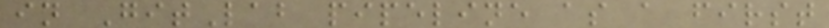in GitLab pipeline as a first
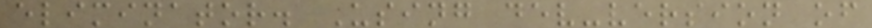eliminator. Using dev-version of
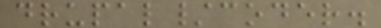drupal/coder.
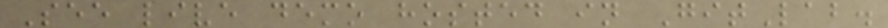See live demo hosted in GitLab.
